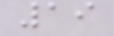19
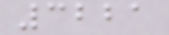3221
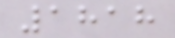1818
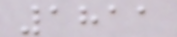1811
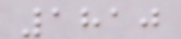1810
